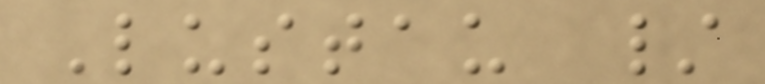Lustau /
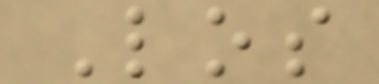Los
